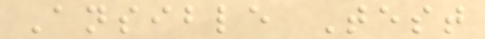Ansible Test
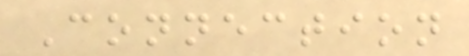Connection
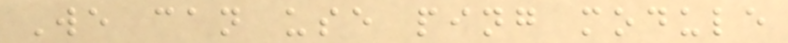We can use ping module
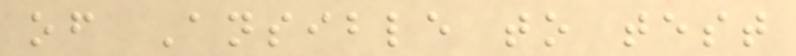of Ansible to test
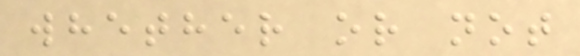whether or not
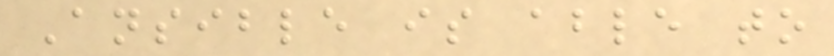Ansible is able to
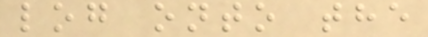log onto the
